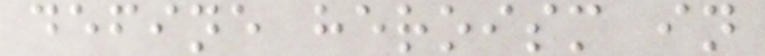define heroism in
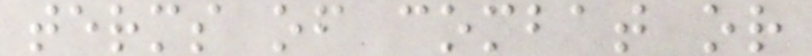terms of combat or
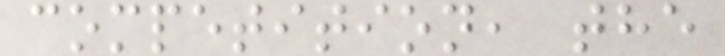competition, the
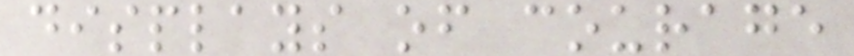displays of courage
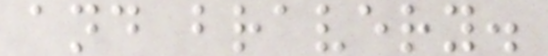and bravery.
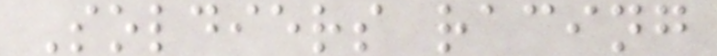Soldiers racing
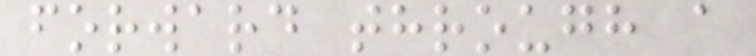forward through a
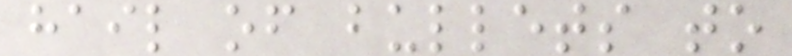hail of bullets to
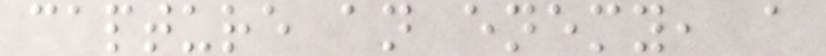capture an enemy, a
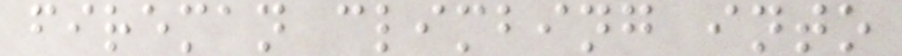fireman climbing into
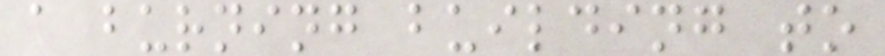a burning building to
